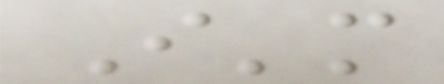I'm
